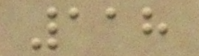118
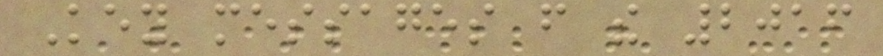Key messages from the 2016
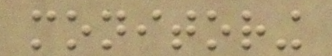monitoring
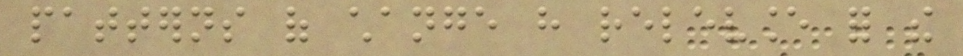patterns of change have relevance for the
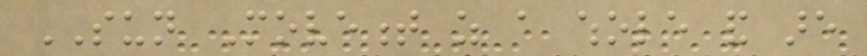SUN Movement as a whole and are
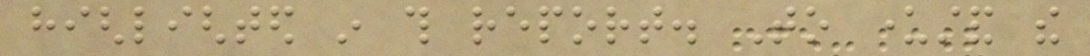highlighted in this report. To understand the
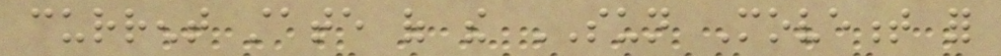current state of the SUN Movement for
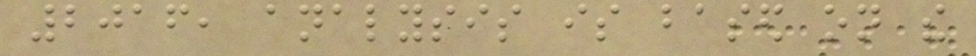2016, analysis is based on the
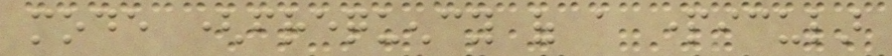mode (frequency of a particular
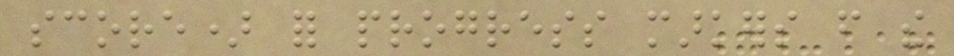score) for progress markers from the
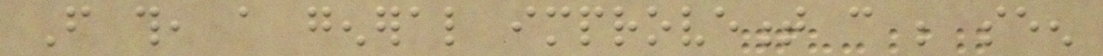From this, a general improvement can be seen
